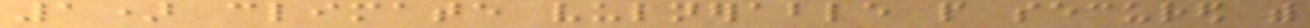1) climate vulnerable people secured with
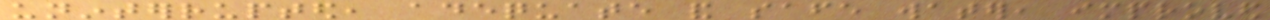uninterrupted, adequate and safe water, improved
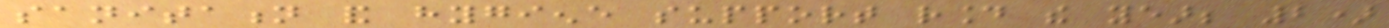sanitation and hygiene support round the year; 2)
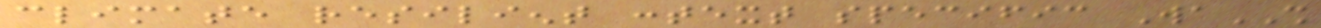climate resilient context specific WaSH
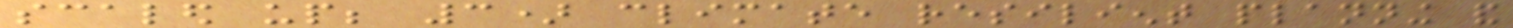scaled up; 3) climate resilient planning and
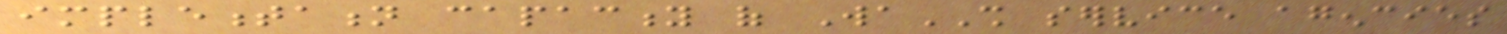implementation capacity of WaSH service agencies
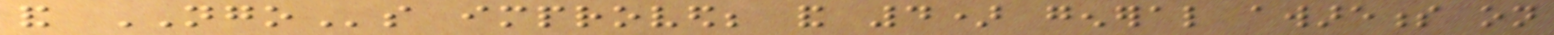and NGOs improved; and 4) general awareness on
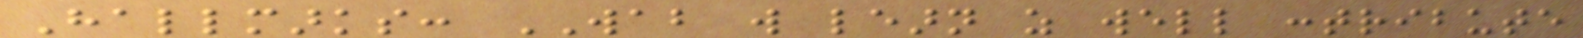Hallmarks: WAB will learn as well contribute
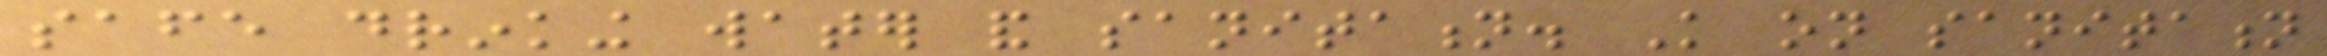safe drinking water and sanitation. Knowledge on sanitation
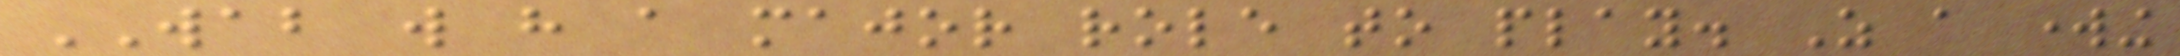WAB will have a major role to play. As a working
